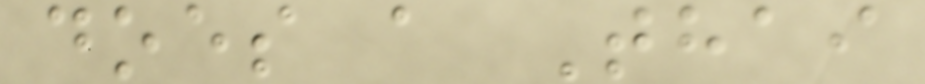does a Thai
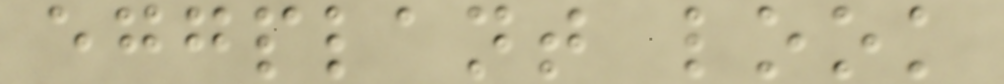eggplant look
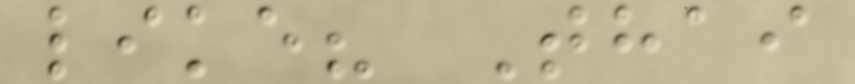like? Thai
